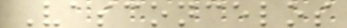Vasconcelos
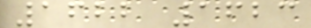1622 1623
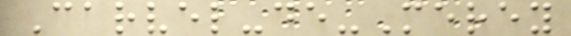Carvel-de-Merey
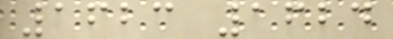1623 1624
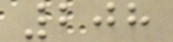208
